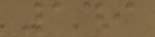149
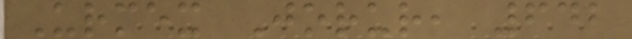Urmex Jorur, 642
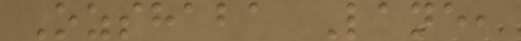Ozshaba Lane,
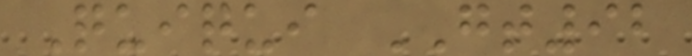Quiqui GT92
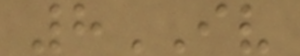8IV
